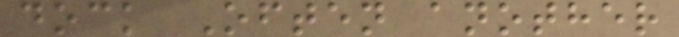dock Often another
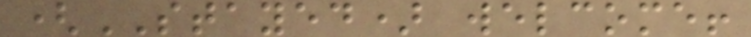(STAYED) welcome!
